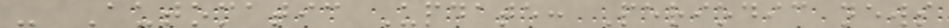- Automatic Update: Periodic news
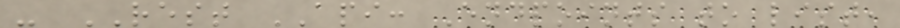- REST API: Endpoints to list,
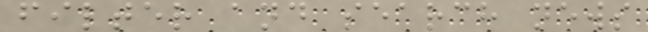filter and search news
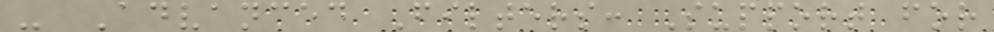- Advanced Filters: Support for
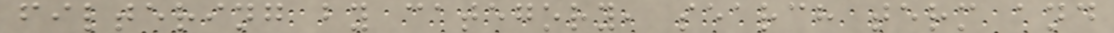filtering by category, search term and
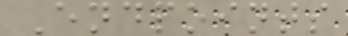Endpoints
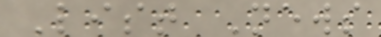List News
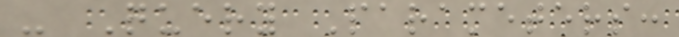- Query Parameters:
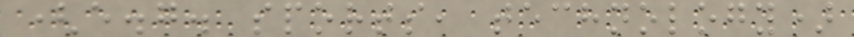(e.g. sports, technology)
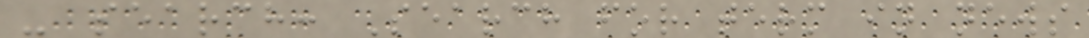- search: Search for term in news
